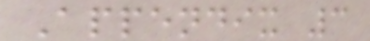Appendix 3
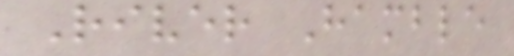River Hamble
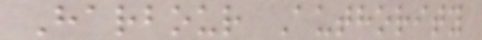Harbour Authority
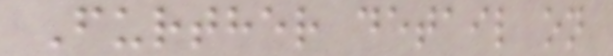Further detail on
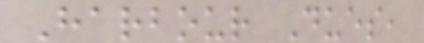Harbour Dues,
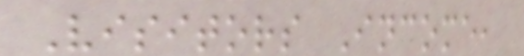Visitors Income,
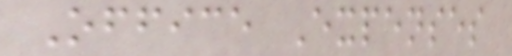Office Expenses
